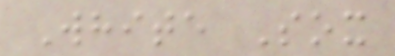White Sox
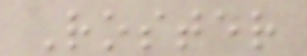Roster
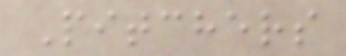Pitchers
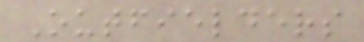Outfielders
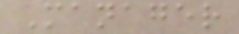Manager
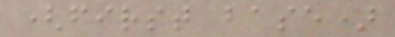(first base)
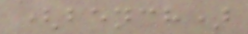(bench)
